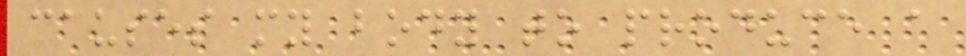causes my body to produce a
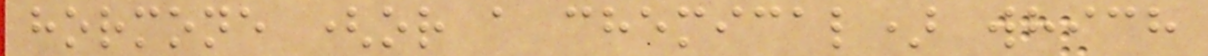hormone (or a chemical) which
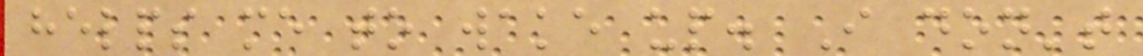helps me to wake up. I don't
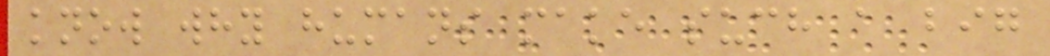know why humans make such a big
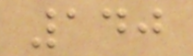140
